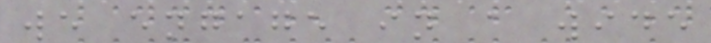we engage in a wide
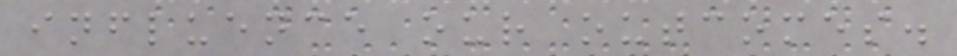influence our outcomes.
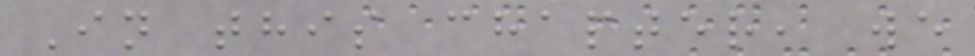In this chapter, we
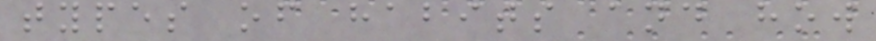types of habits and how
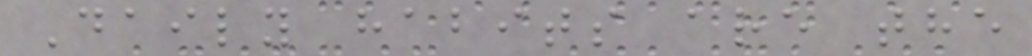Daily habits are the
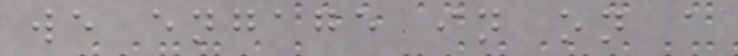we engage in on a
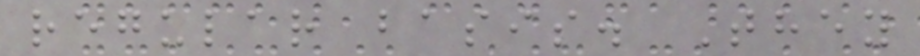regular basis. They
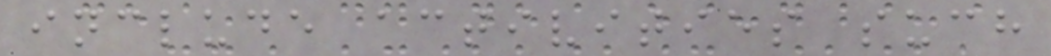include activities such
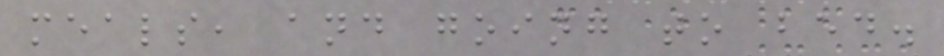meals, and going to bed.
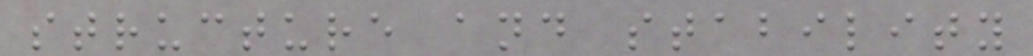structure and stability
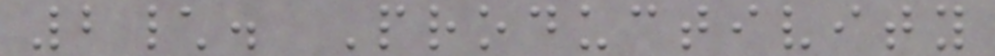2\. Productivity
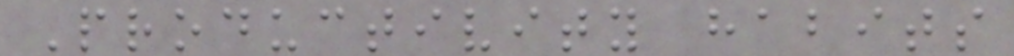Productivity habits
